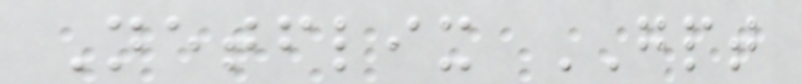Netflix GPT
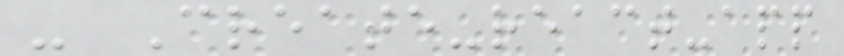- Create-react-app
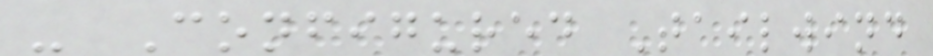- Configured Tailwind
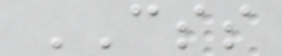CSS
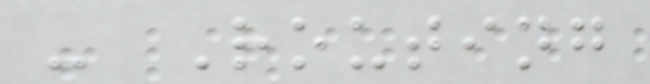- Routing
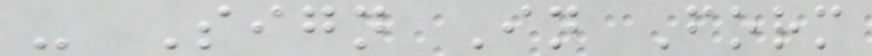- Sign In Form
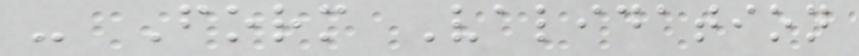- Form Validation
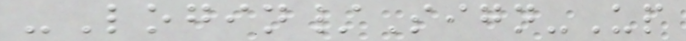-Login/Sign-Up
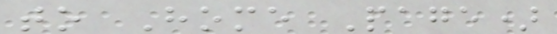to Home Page)
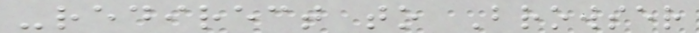-redirect to Browser
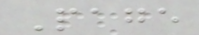Page
